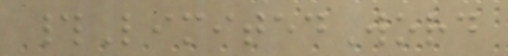#LimitedWord
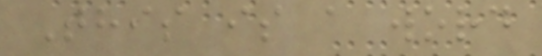This is a word
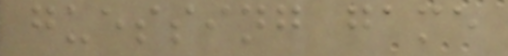guessing game
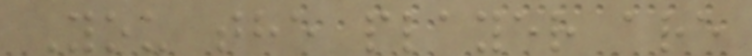You the player are
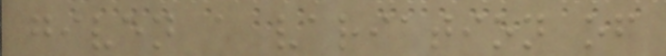given a variation of
